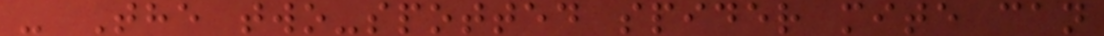- The two-spotted spider mite can
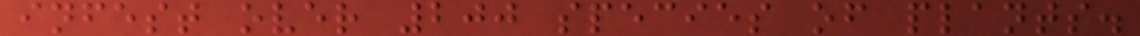infest over 200 species of plants.
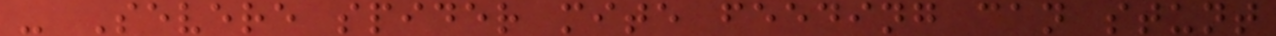- Severe spider mite feeding can stunt
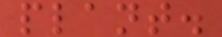plant.
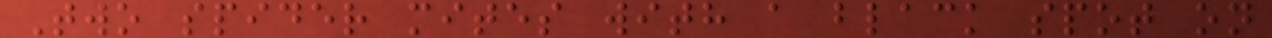Two spider mites with a black spot on
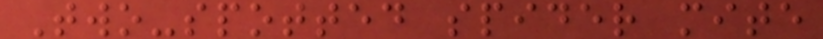Two-spotted spider mite
